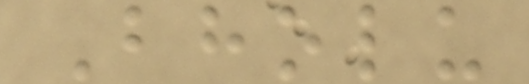Bholu
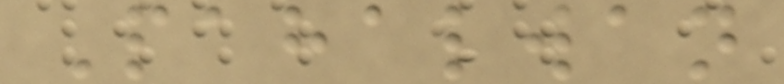Pahalwan
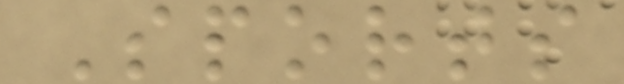Sports
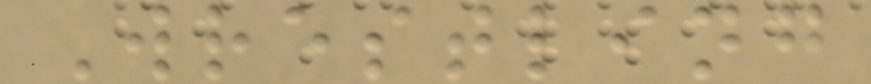Wrestling
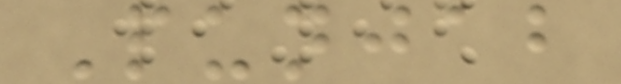Punjab
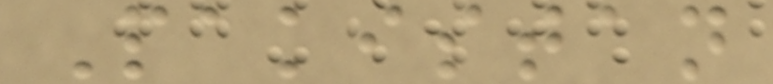Pakistan
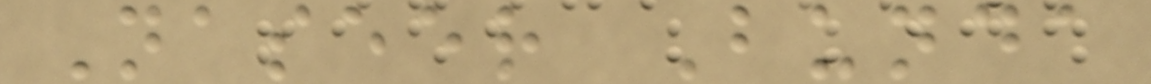Naseer Bunda
